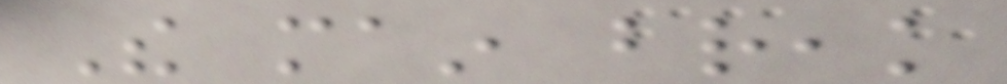The main break
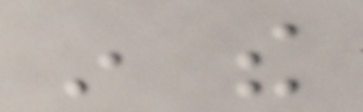in the
